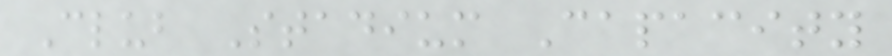Club Stadium Capacity
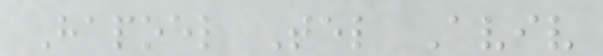Hapoel Tel Aviv
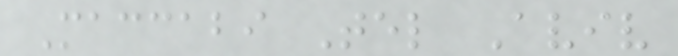Maccabi Tel Aviv
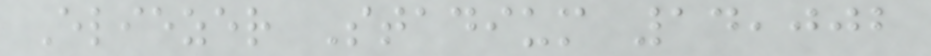Eliezer Stadium 14,002
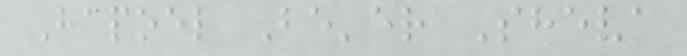Hapoel Be'er Sheva
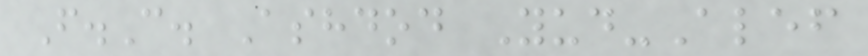F.C. Ashdod Yud-Alef
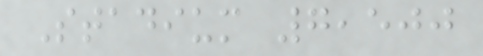Stadium 7,500
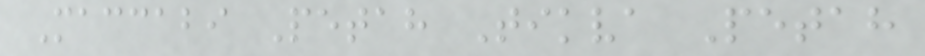Maccabi Petah Tikva Petah
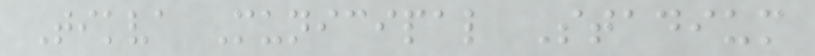Tikva Municipal Stadium
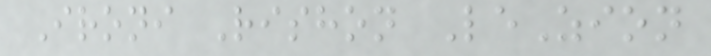Ironi Rishon LeZion
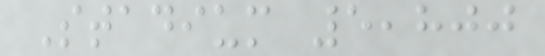Stadium 5,800
